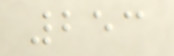253
